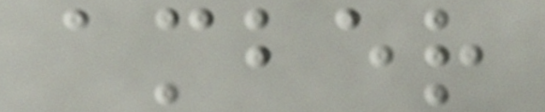amber
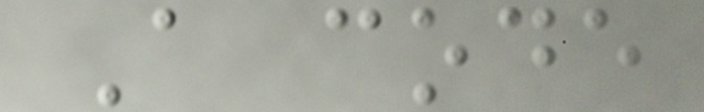A code
